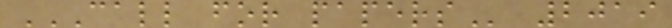CALL FOR PAPERS 2019
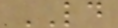LD
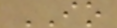IO
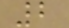2
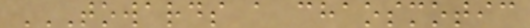TOWARDS A CHAOSMOTIC
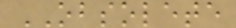OBSOLETE
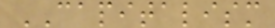CAPITALISM
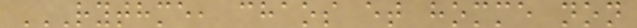RYTHME, CHAOS ET HOMME NON
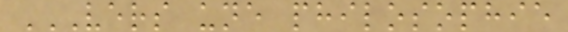VERS UNE PHILOSOPHIE
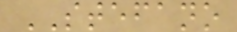STEFANO
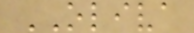OLIVA
